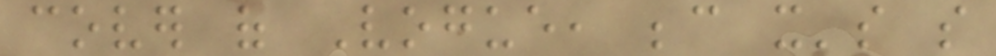cover of Vogue, because it's so
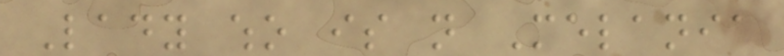Lady who is not Melania
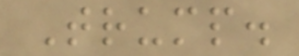Trump.
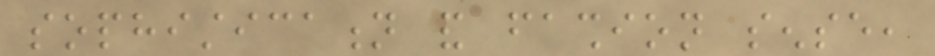sophistication and fashion sense,
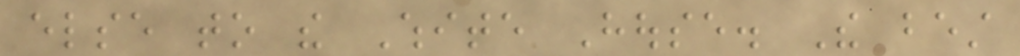else to the White House. The best
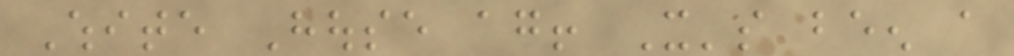White House again! It's been a
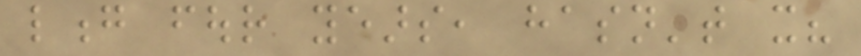long four years, hasn't it?
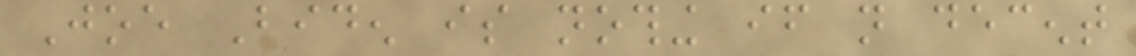Joe Biden is nothing if not decent
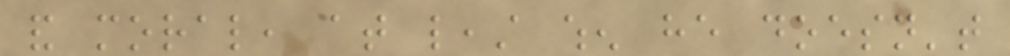and moral, at least when he doesn't
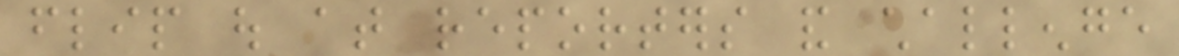flip out at reporters and challenge
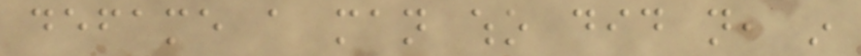defame a man who did not, in
